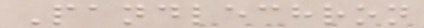Pandlechron
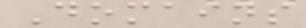Domains
